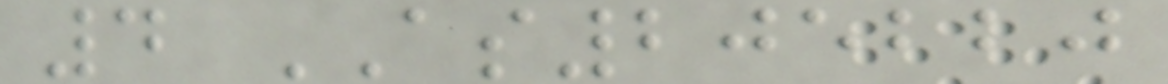4 AS205220
